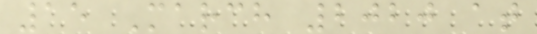15 March 2020 at
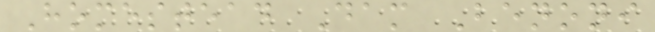Homestead Dam Benoni
